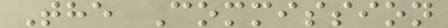The Commission
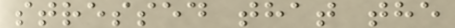stressed that the
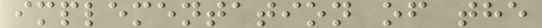implementation of the
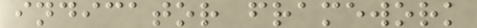indicator framework
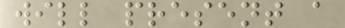will present a
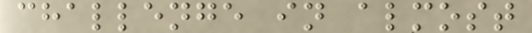challenge in almost
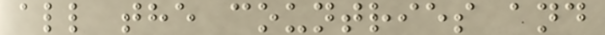all the countries and
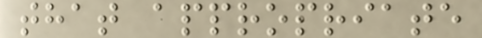that appropriate
